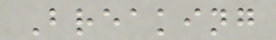Breaking
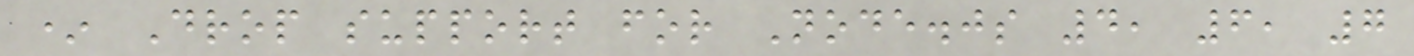* Drop support for Node.js 4, 6, 7
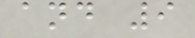and 9
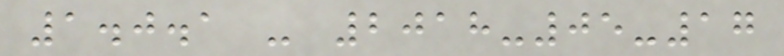1.0.1 - 2018-05-17
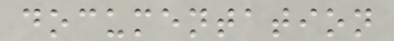documentation
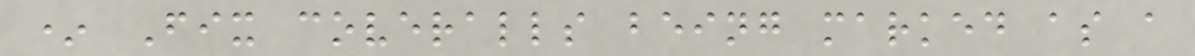* Fix coveralls being marked as a
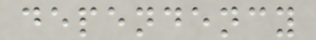dependency
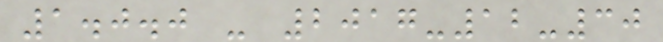1.0.0 - 2017-12-30
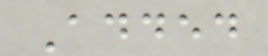Added
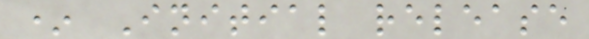* Initial release
